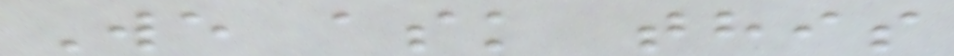We ask this
